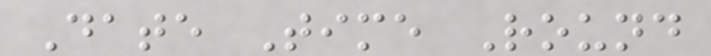Date Time Round
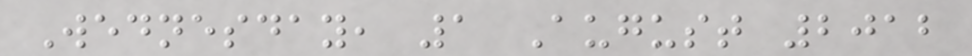Wednesday, 1 August 2012
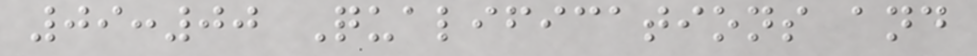09:00 Qualifications and
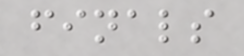finals
